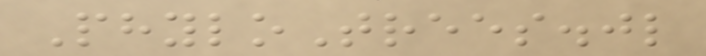PhyloTrees.jl
